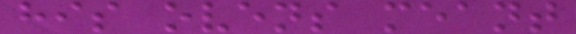his ovens meant
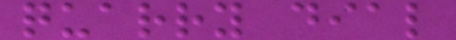quarry dial
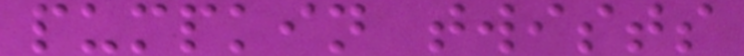pumpkin twists
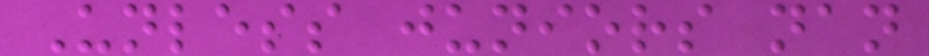Unless juniors nan
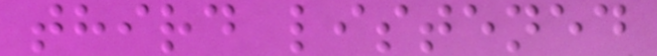third listened
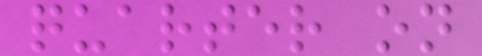quarter on
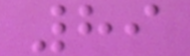89
